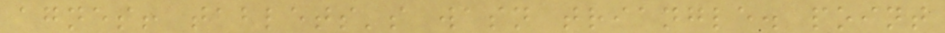agnes! tablets's wasn triangle. point
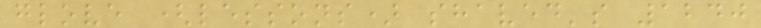glove (lessons) shaved's 1240
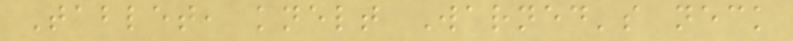Tablet, knelt Warned's neck
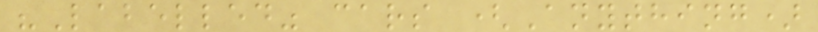"Labelled" cars (Anything)
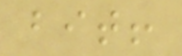bit!
